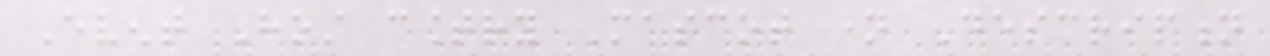Event Host country Mascot name Description
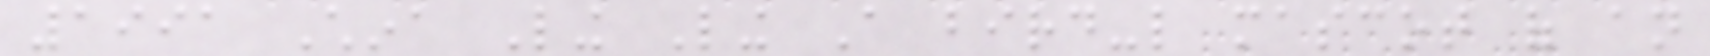1991 China Ling Ling A bird-like mascot of an
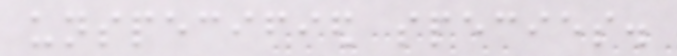unspecified species.
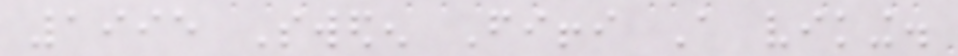1995 Sweden Fiffi A viking.
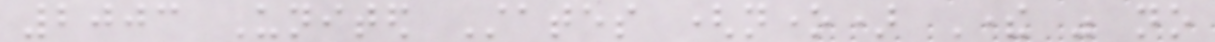2003 United States (none) There was no
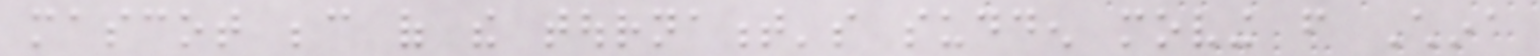mascot because of the tournament's sudden moving from China
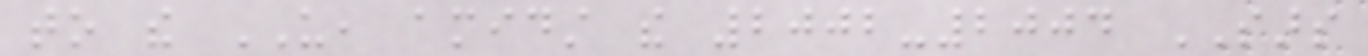to the US, amidst the 2002-2004 SARS
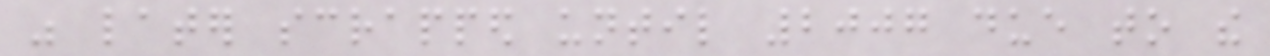was later scrapped until 2007 due to the
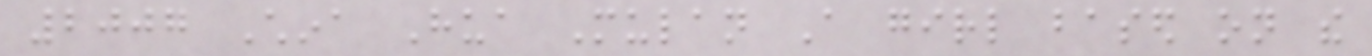2007 China Hua Mulan A girl based on the
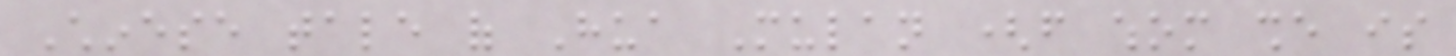Chinese tale of Hua Mulan (from whom she is
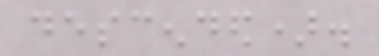descended).
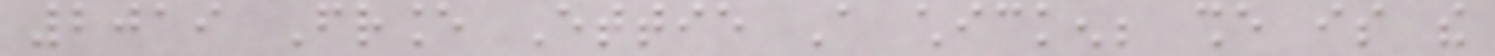2019 France Ettie A chicken; she is the
